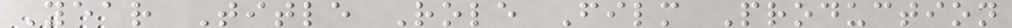Year Title Role Film Production
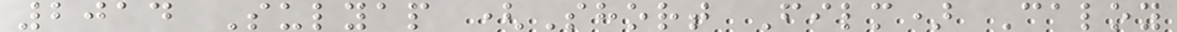2014 Sulyap (Short Film) Caloy
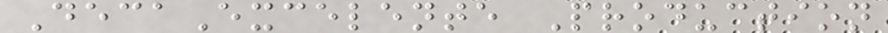DecaExcelente Production
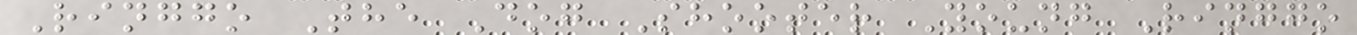Ringgo The Dog Shooter Young Ringgo
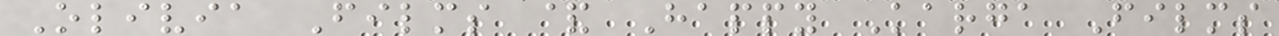Olivia Films & Happy Karga Films
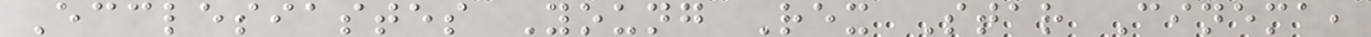Ecclesiastes Young Rex Star Cinema,
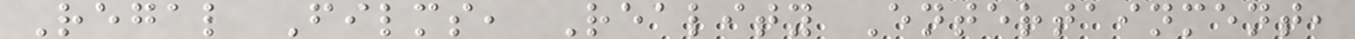Regal Films, Reality Entertainment,
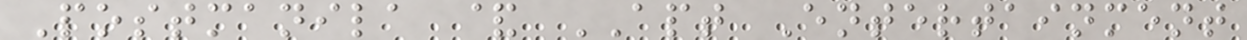Postmanila & APT Entertainment
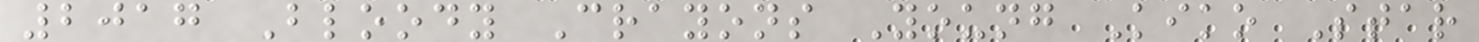2017 Bloody Crayons Young Kiko Star
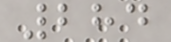284
